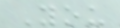You
